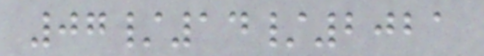07/14/2021
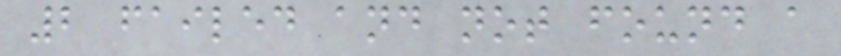2 failed and not found a
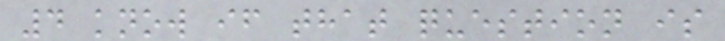4 know if that question is
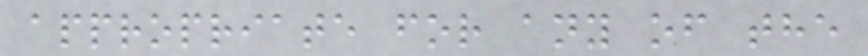appropriate for any of the
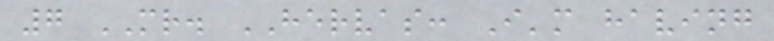7 MR. HERVAS: I'm having
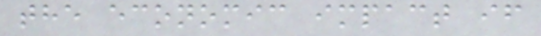the economic impact if
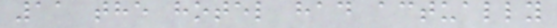11 the hotel had actually
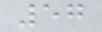57
